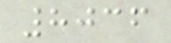8036
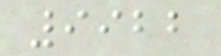9922
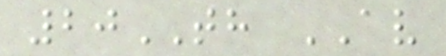20TH AV
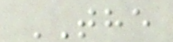THE
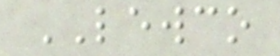LEWCO
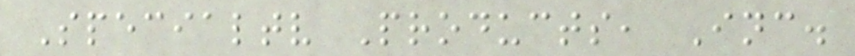Specialtv Products, Inc.
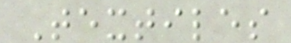Textiles
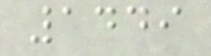1449
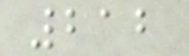212
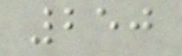250
